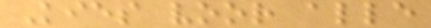Kies voor alle
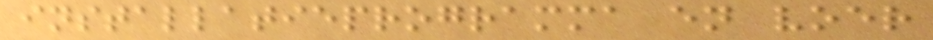installatieprogramma en voer
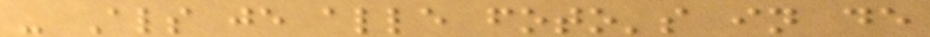- Als je alle foto's in de
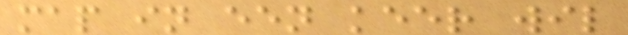map in een keer wil
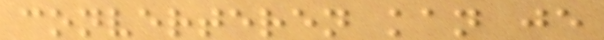converteren kan je
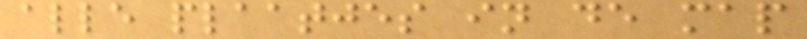alle plaatjes in de map
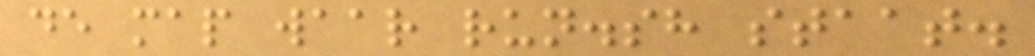de map waar run.sh staat.
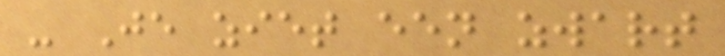- Je ziet een zwart
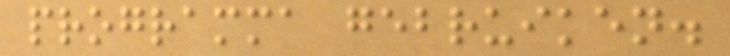programma gebruiken.
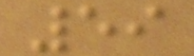59
